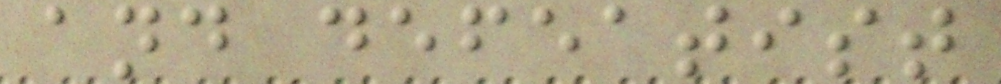and defeatist
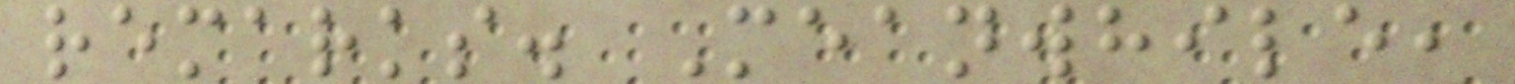remarks. Meanwhile,
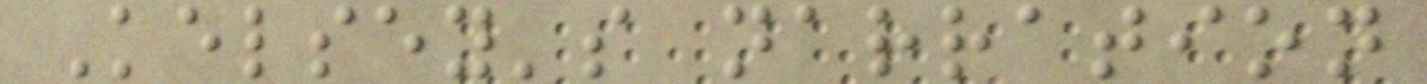Kelsey's narration
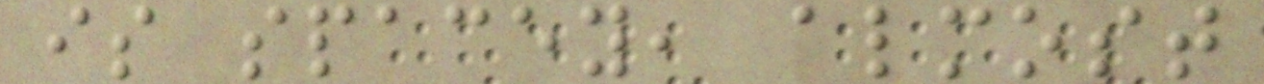is spacey, almost
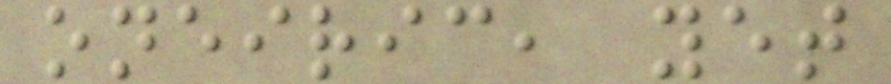oneiric, yet
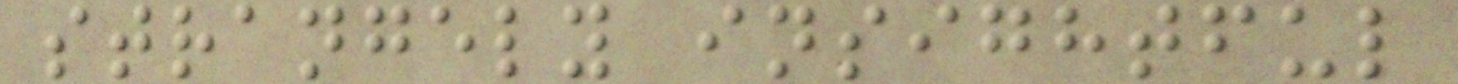strangely insightful
